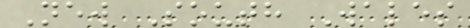New South Wales
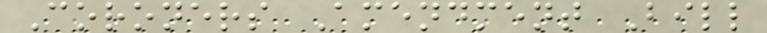Coroners Amendment Bill
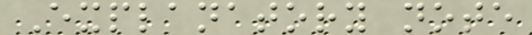Explanatory note
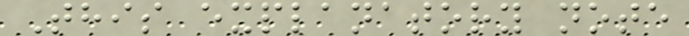This explanatory note
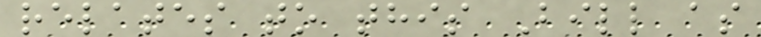relates to this Bill as
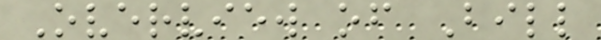Overview of Bill
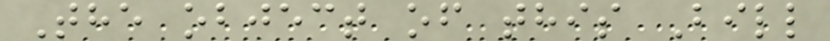The object of this Bill
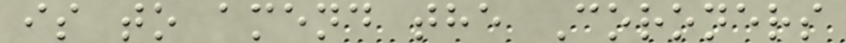is to amend the Coroners
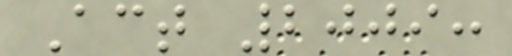Act 2009:
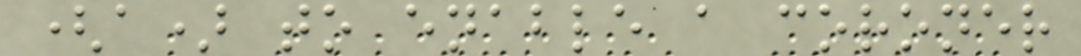(a) to enable a coroner
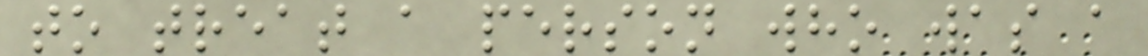to treat a person who was a
